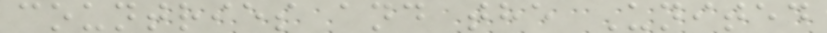countries and the United
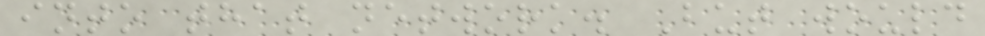into that network. But would
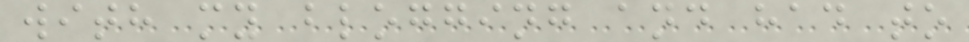with my blogging and had to
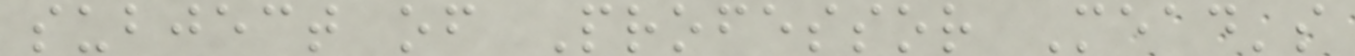subject of Professor Mead's
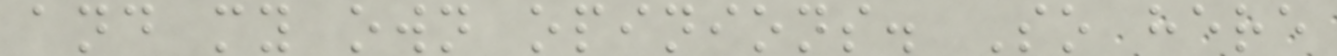and my own opinions. So here
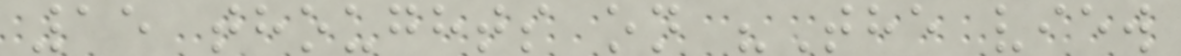15 thoughts on "The view
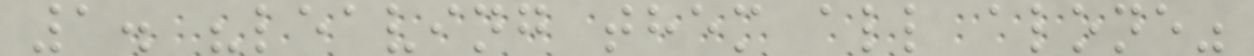1. "leaving them all alone"
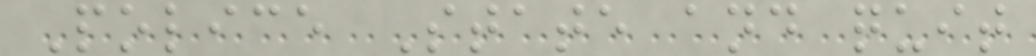Police State and quit
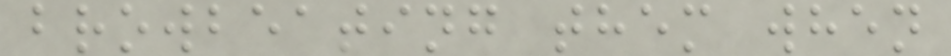browbeating them when
